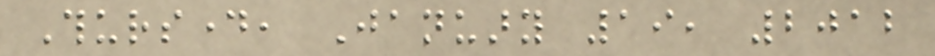Thursday, January 19, 2012
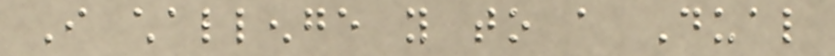I challenge you to a Dual
